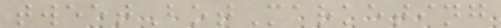tweetBotMarketing
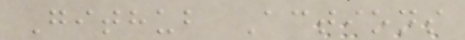Github Actions
